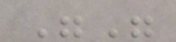""
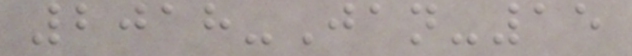2018-Jan-15
